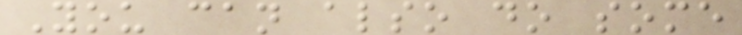You can also do some
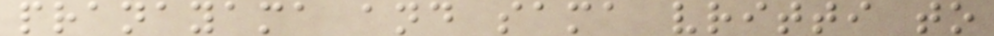pranayama and sama vritti to
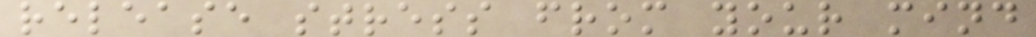release stress from your mind
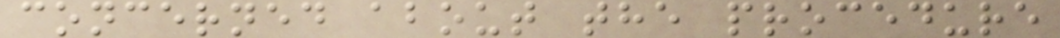concerned about the procedure
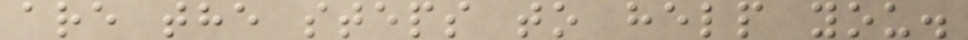are the steps to help you.
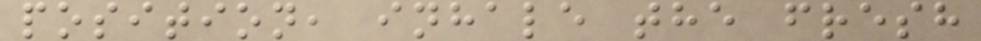position, inhale the fresh
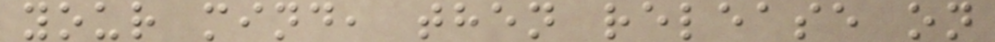your mind, then release on
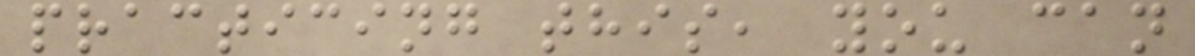practicing this, you can
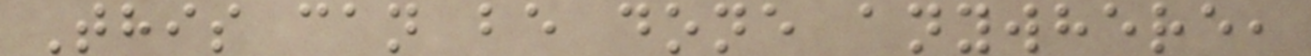This can be done anywhere,
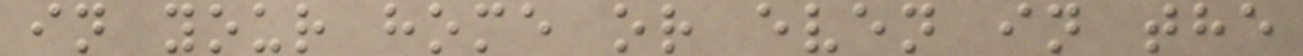in your home or even in the
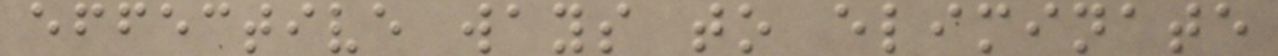effective ways to eliminate
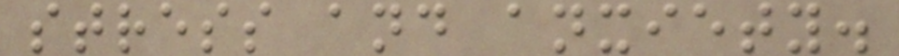stress and anxiety.
